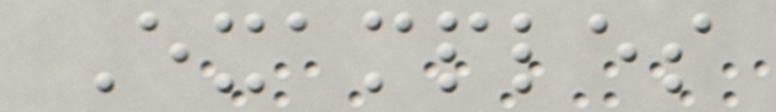Examples
